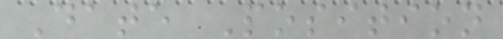Date Position
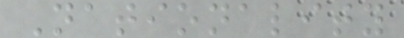Nationality
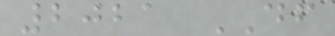2021 DF
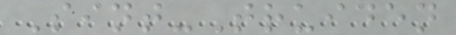Sint-Truiden
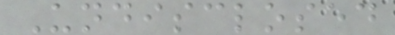Undisclosed
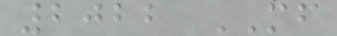2022 MF
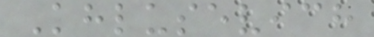Khlusevich
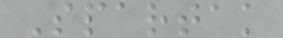Spartak
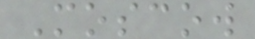Moscow
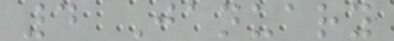4 January
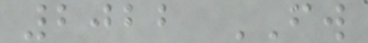2022 FW
